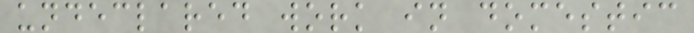undeclared work in domestic
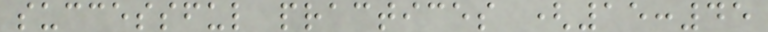successful practices (15:45
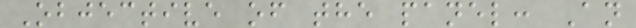Objective of the panel: An
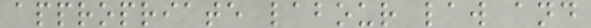appropriate labour law and
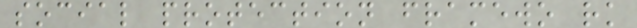social protection framewo rk
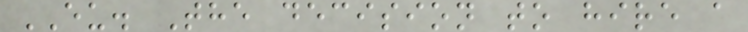EU. The decision to hire a
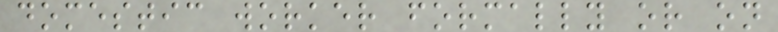domestic worker formally or on
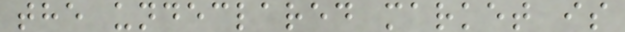the undeclared market is
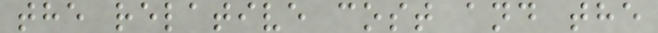the relative cost and the
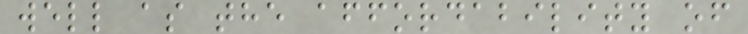well as the affordability of
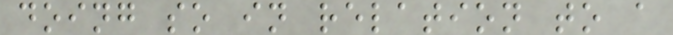doing so in relation to a
